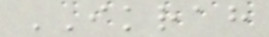IKRAH
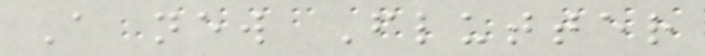A new Flutter
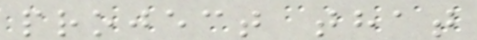project that
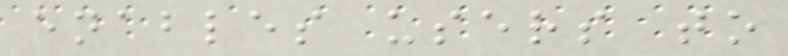enables users to
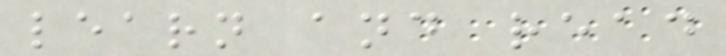learn and read
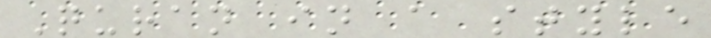Quran in a style
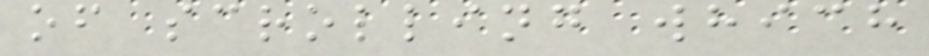of scrolling which
